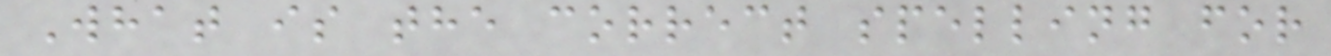What is the correct spelling for
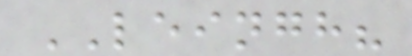LEINGH?
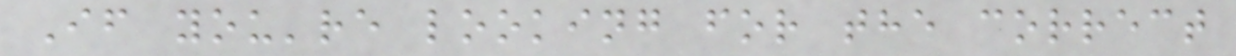If you're looking for the correct
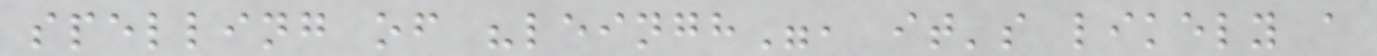spelling of "leingh", it's likely a
